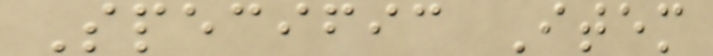Specific Item
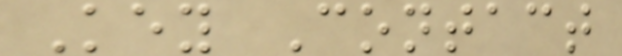Key Contact
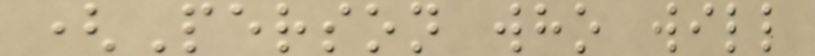(Person who will
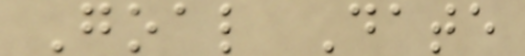Goal Date
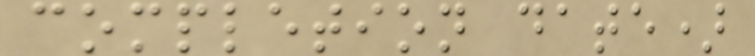completion date)
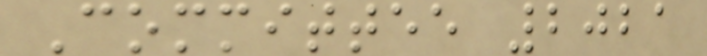Committee 2021
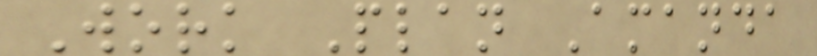Work Plan Amanda
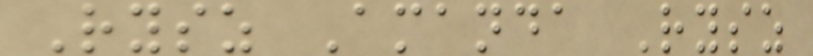Rysz Amanda Rysz
